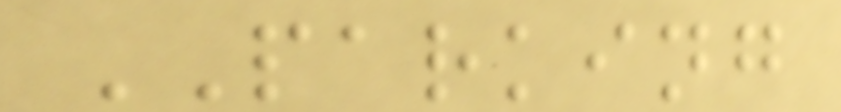PARKING
